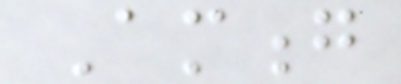Among
